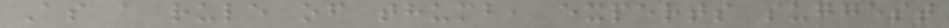As a rule of thumb, experts suggest
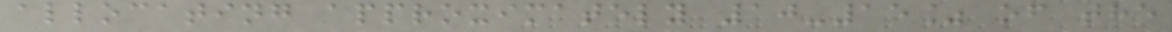allocating approximately 10-15% of the
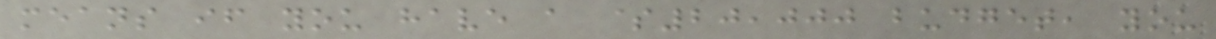means if you have a $20,000 budget, you
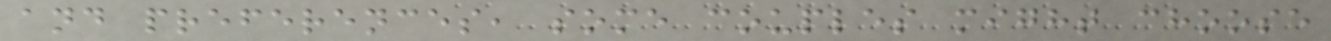and preferences, some couples might choose
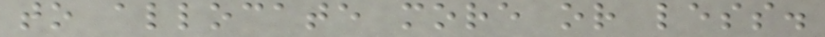to allocate more or less.
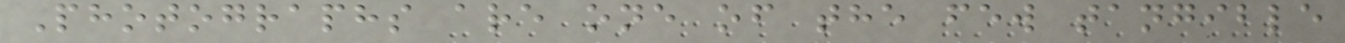Photographs are one of the few tangible
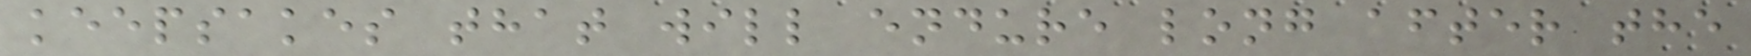keepsakes that will endure long after the
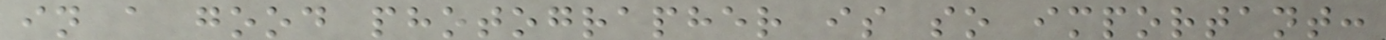in a good photographer is so important:
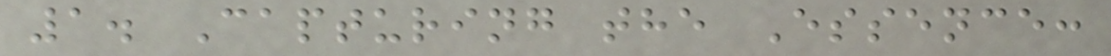1. Capturing the Essence:
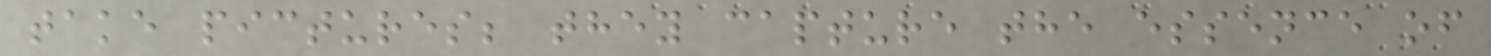take pictures; they capture the essence of
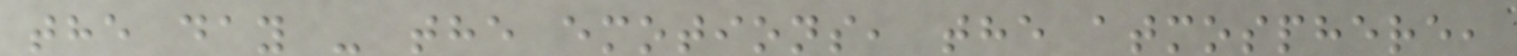the day - the emotions, the atmosphere,
